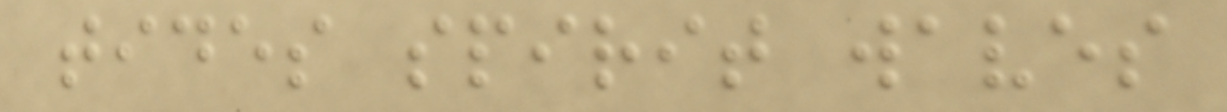tides spirit waves
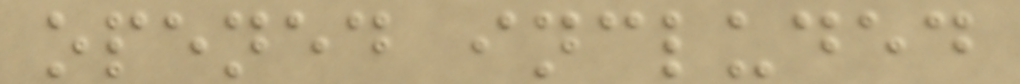opened included
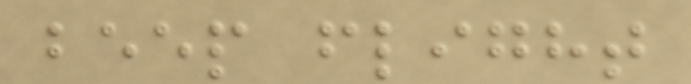beep flight
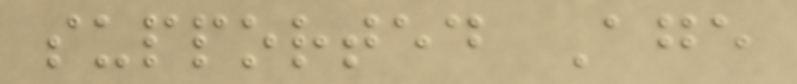supported Age
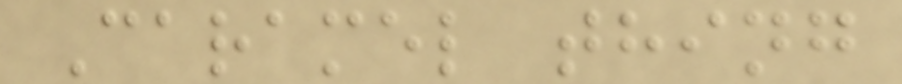Caramel thing
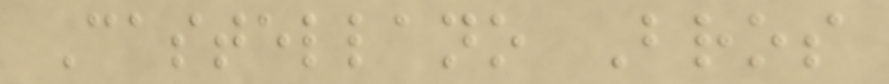Castellano Bros
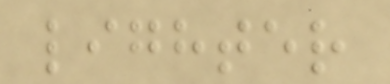lighter
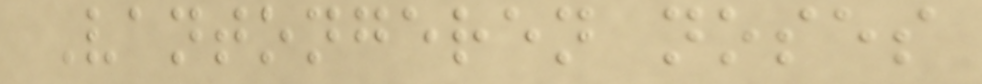Vantongeren noses
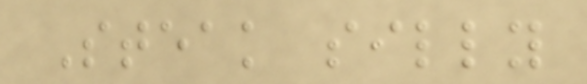Steak silly
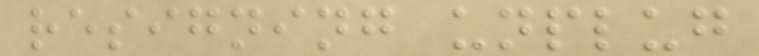resigning unplug
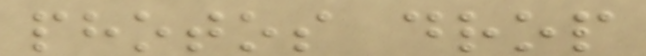photos drop
